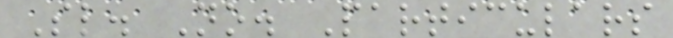Sl. No. Particulars
